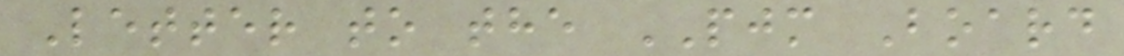Letter to the PJM Board
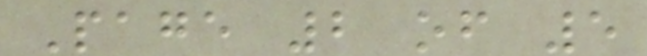Page 2 of 5
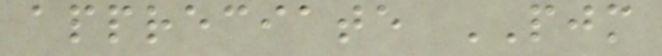appreciate PJM
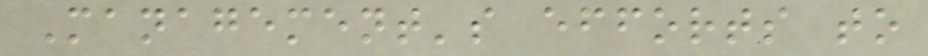Management's efforts to
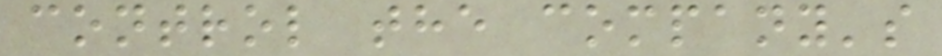control the company's
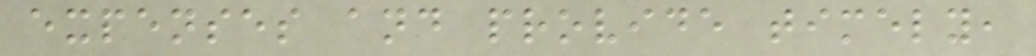expenses and provide timely,
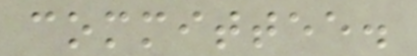committee.
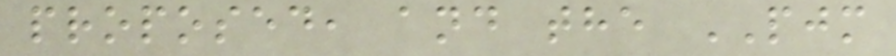proposed, and the PJM
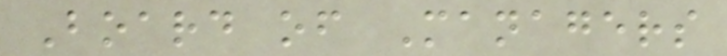Board of Managers
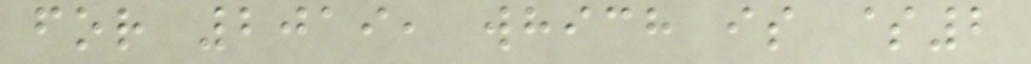for 2019, which is $2
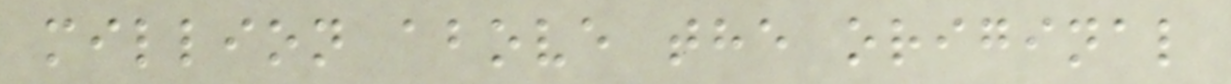million above the original
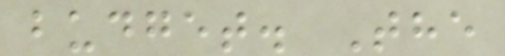budget. The
